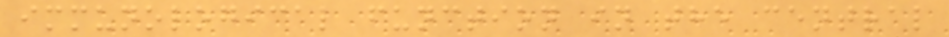immunological function in the central
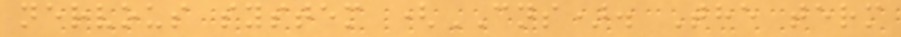nervous system (CNS). The term
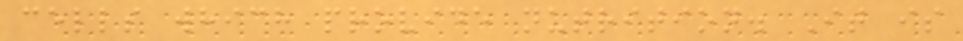cells which provide nutrition. It is
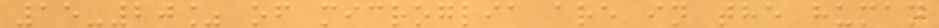15-20% of microglia are in the human
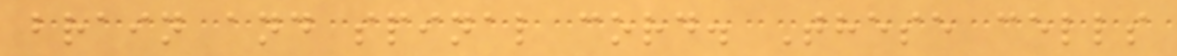brain and spinal cord. These cells
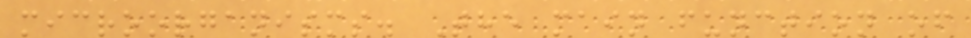microorganisms. The main function of
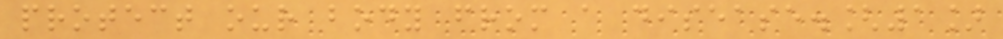protect our body from a disease.[1]
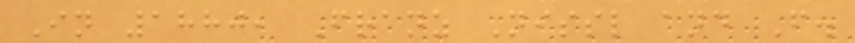In 1880, Franz Nissl and F.
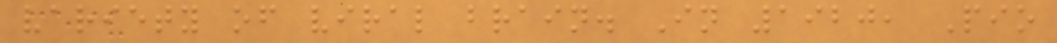variety of viral brain. In 1920, Pio
